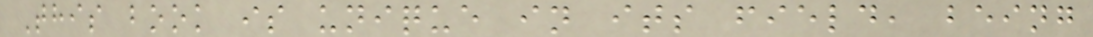This book is unique in its field, being
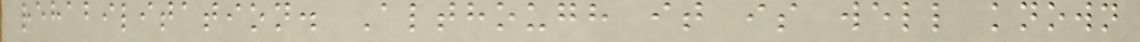rehabilitation. Although it is well known
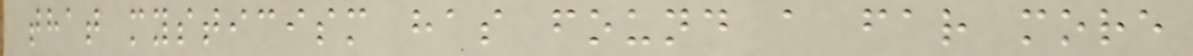that mysticism has found a far more
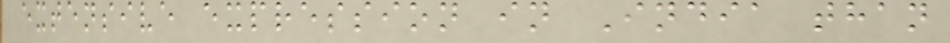extensive expression in India than
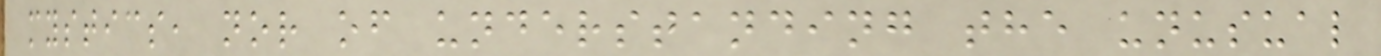mystics, nor of understanding the unusual
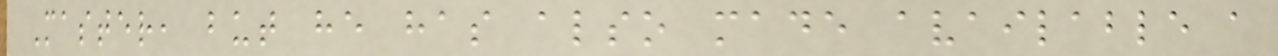Master, but he has also made available a
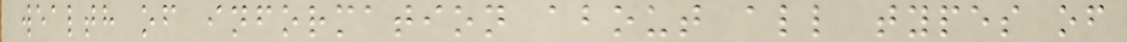wealth of information about all types of
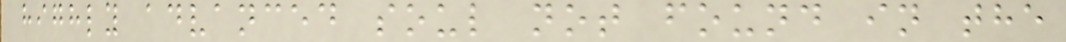highly advanced soul not found in the
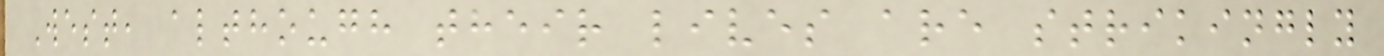West, although their lives are strikingly
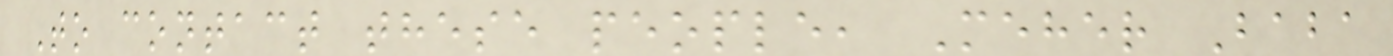To contact these people, Meher Baba
